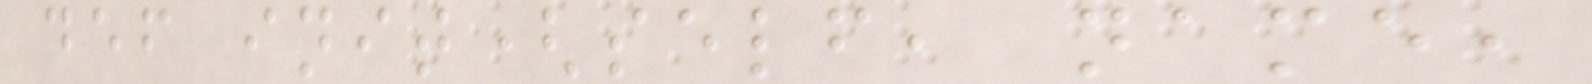def init(self, name,
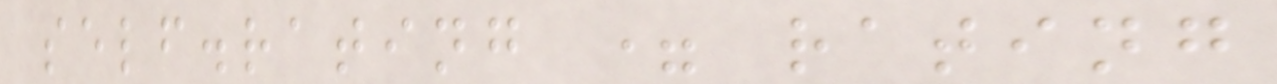self.rating = rating
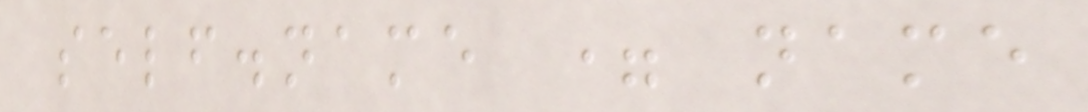self.name = name
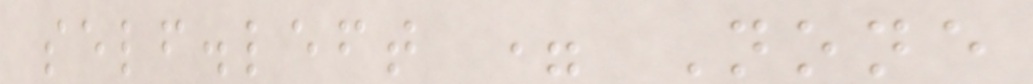self.left = None
